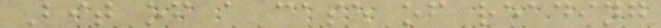Bit of a case of reading
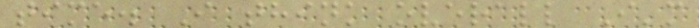time. I think overall I'm
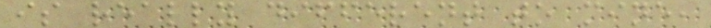is really different to mine,
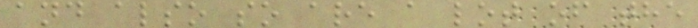and also so are a lot of the
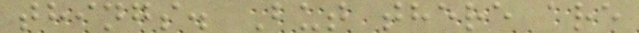things. But there are
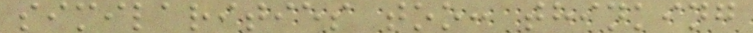similarities too: thinking
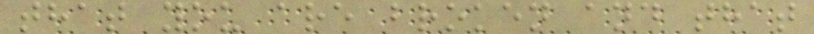that you are broken and that
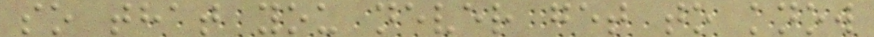so that you never get to know
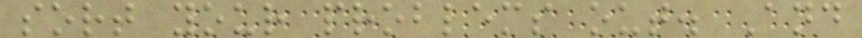sort your problems out. And
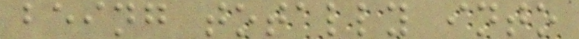being totally into
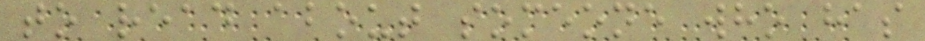to read about someone who has
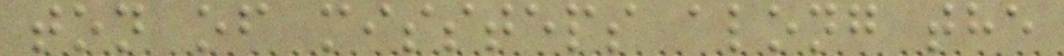ton of missteps along the
